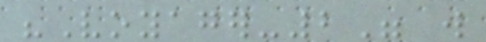"Voyager-2" will
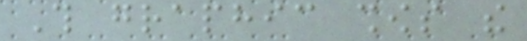This graphic shows the
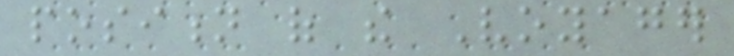position of the Voyager
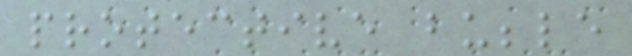protective bubble
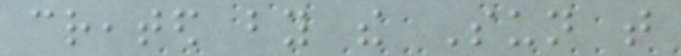created by the Sun that
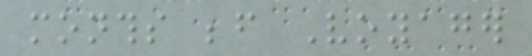months before Voyager
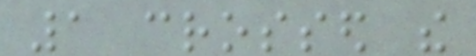1 crossed the
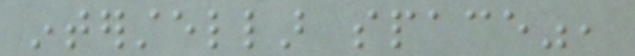interstellar space",
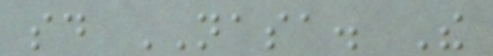said NASA. The
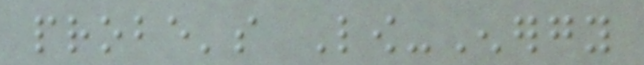probe's Low-Energy
